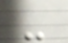-
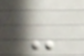-
